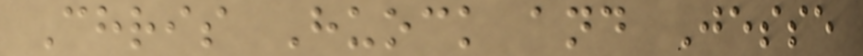Chris Huock and Jesse
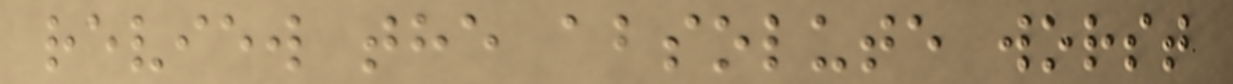review the absolute worst
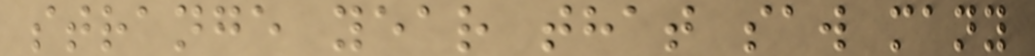strange year that saw many
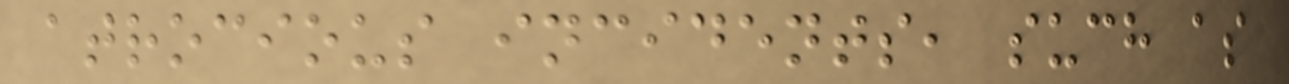atrocious incidents, such as
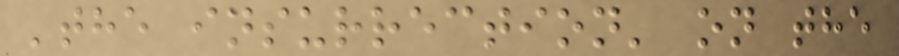'the insurrection' on the
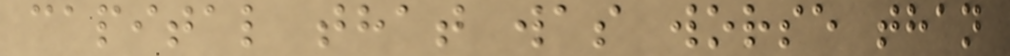capital that was worse than
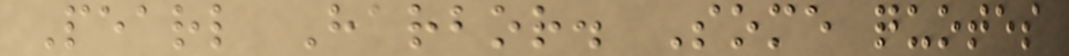Pearl Harbor. Some quotes
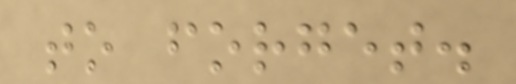to forget.
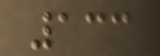133
